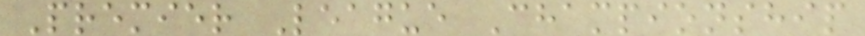Premier League Championship
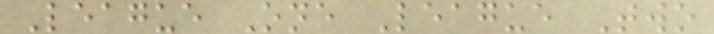League One League Two
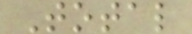Total
